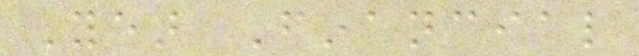Year Financial
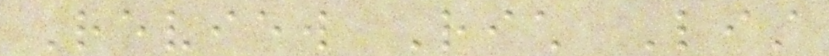Review Rich List
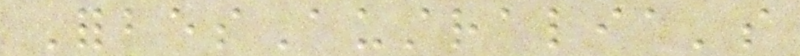ForbesAustralia's
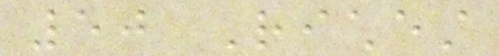50 Richest
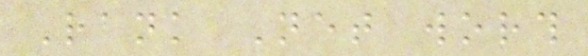Rank Net worth
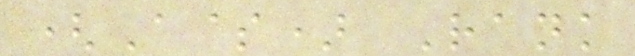(A$) Rank
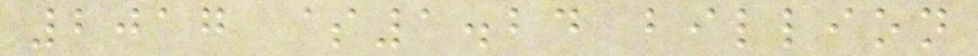2017 $1.24 billion
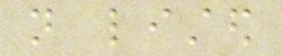not listed
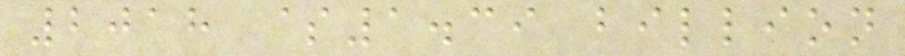2018 $1.39 billion
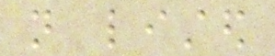not listed
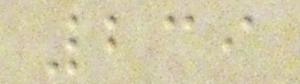239
